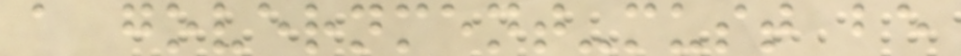a government-must be
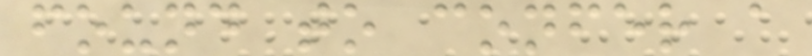found to confer a
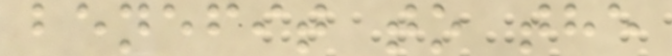benefit to the
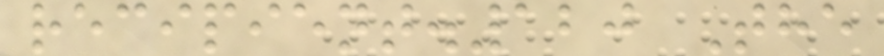recipient.120 The
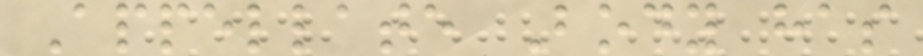Appellate Body has
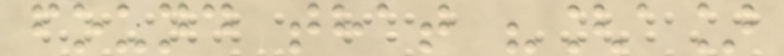found that "[a]
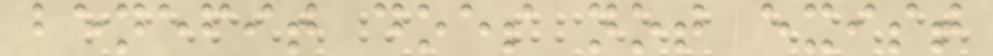benefit does not exist
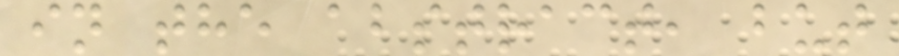in the abstract, but
